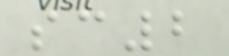sc2
